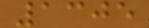1305
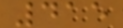415
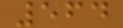564
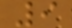9
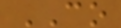CO
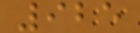925
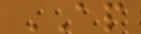AP
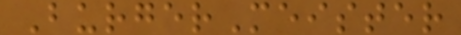BurgerMeister
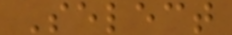Select
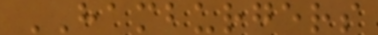HAMBURGERS
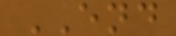END
